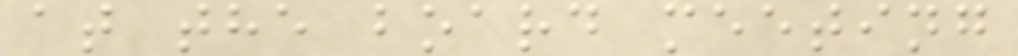at the board meeting
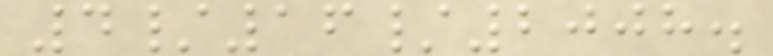4/16/2008.
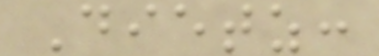Dietz:
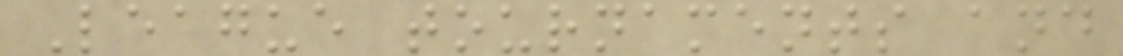League tournaments and
